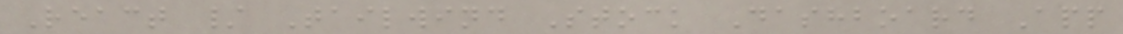React / Tailwind Stock Dashboard App
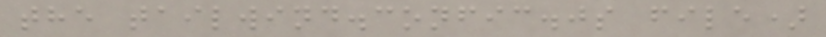the tailwind.confic.js file)
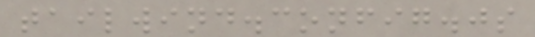tailwind.config.js
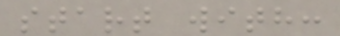start with:
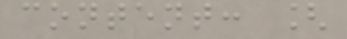content: [
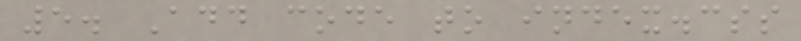5. Add code to index.css
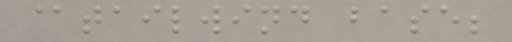@tailwind base;
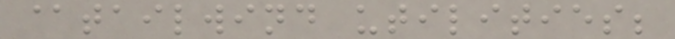@tailwind utilities;
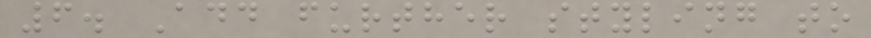6. Add further styling to
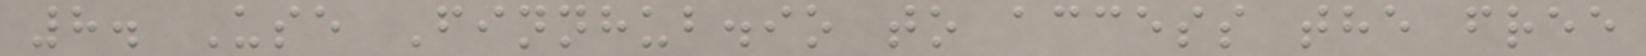8. Use Finnhub.io to access the free
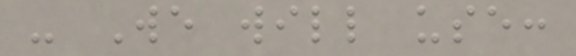- We will use:
